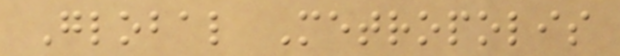Global Metropolis
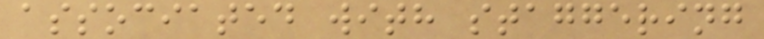associated with staggering
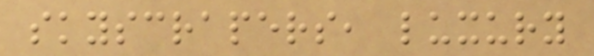skyscrapers, luxury
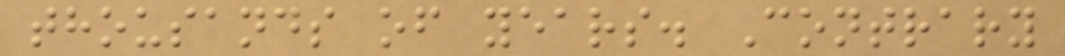thousands of years. Contrary
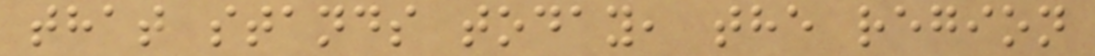that stands today, the region
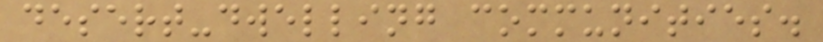desert-dwelling communities.
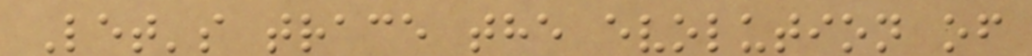Let's trace the evolution of
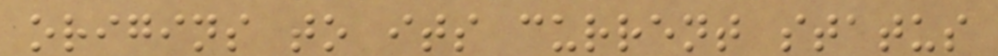origins to its current status
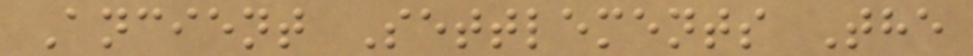Ancient Settlements The
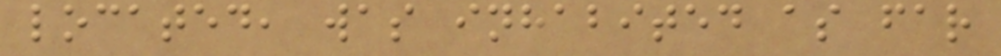located, was inhabited as far
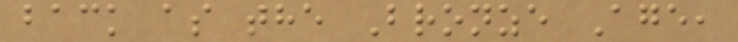back as the Bronze Age,
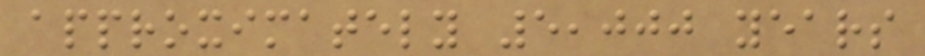approximately 5,000 years
